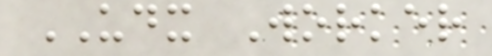UDX Worker
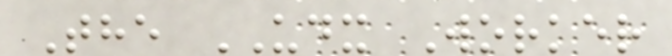The UDX Worker
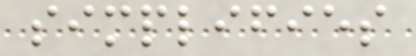simplifies
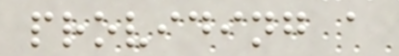providing a
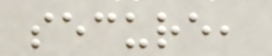secure,
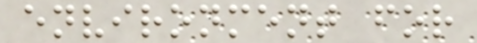environment for
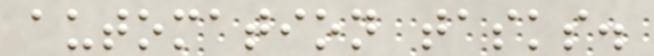automation tasks.
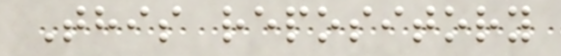This repository
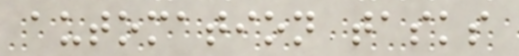automation tasks
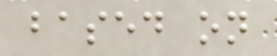based on
